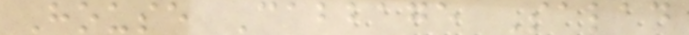House Cabbage Salad
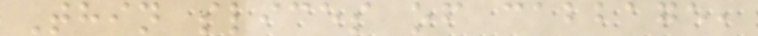Thin slices of cabbage,
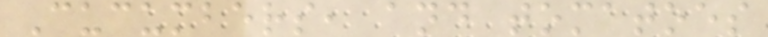Cucumbers, and tomatoes
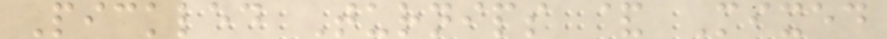Pickled Turnips & Mixed
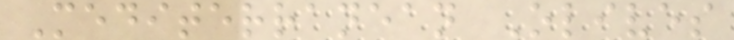Mediterranean Olives
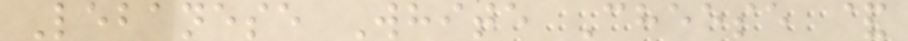Lebanese White Cheese &
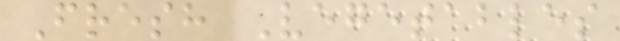Fresh Vegetables
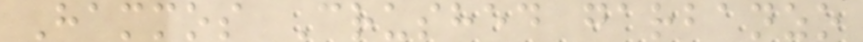Hammos Crushed garbanzo
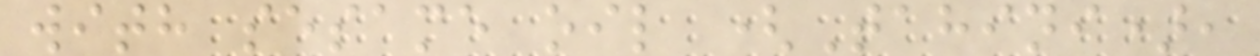with sesame oil (Tahini),
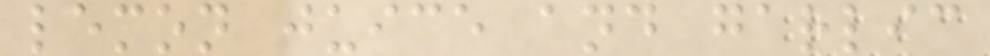lemon juice and garlic
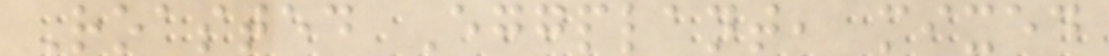Roasted Eggplant, mixed
